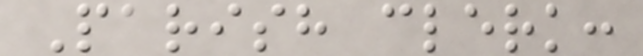Parish clerk:
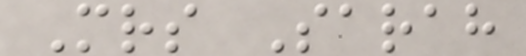Mrs Sarah
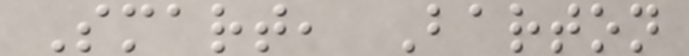Smart, Barton
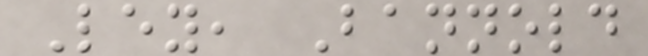Ley, Bannold
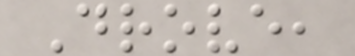Drove,
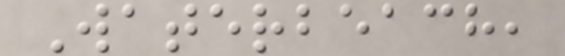Waterbeach,
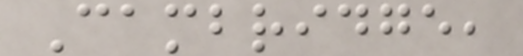Cambridge,
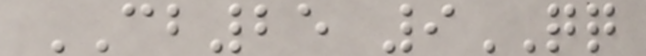CB25 9QQ
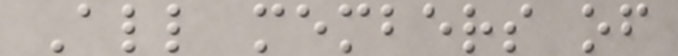All members of
